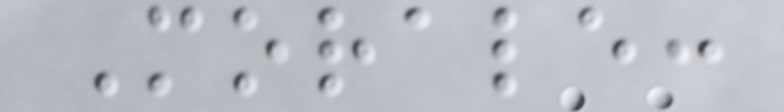Morale:
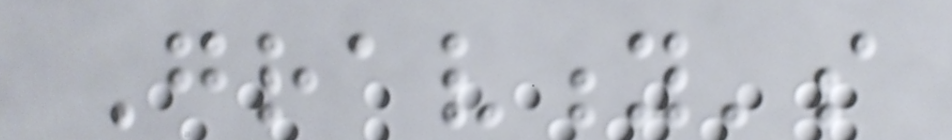Gravity's
